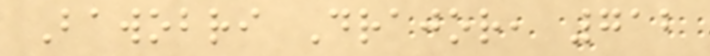Bawobri Drajor, 712
